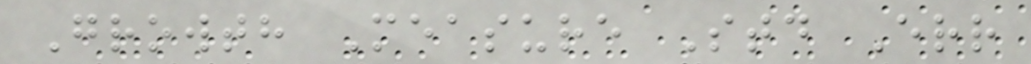Growth Measure Std Err
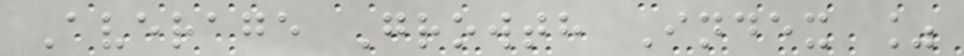Average Growth Index %
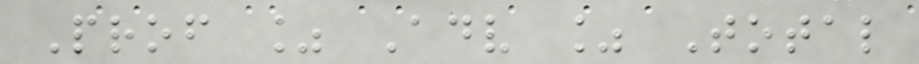Prof % Adv % Total
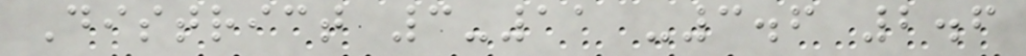District 3-11 -3.6 2.6
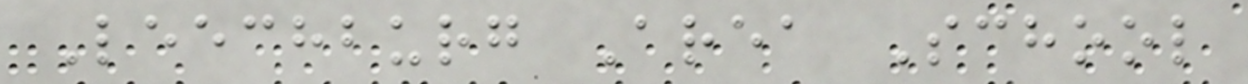Leechburg Area School
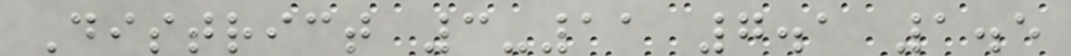District 3-11 7.1 1.5
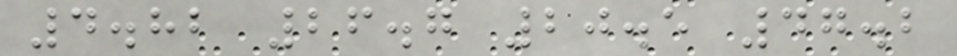4.82 26.7 20.5 47.2
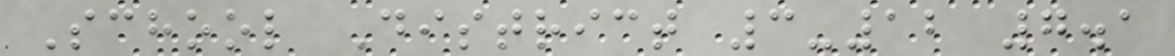School District 3-12 7.1
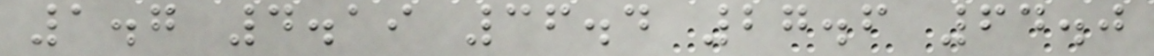1.7 4.19 36.4 27.6 64.0
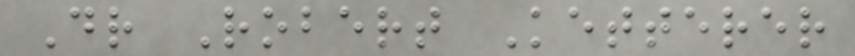Dr Robert Ketterer
